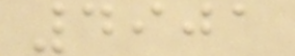4901
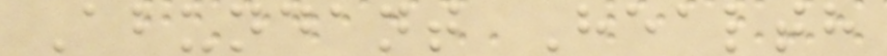Abundant Health
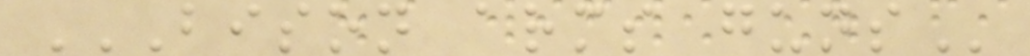BISON ARMS GUNS
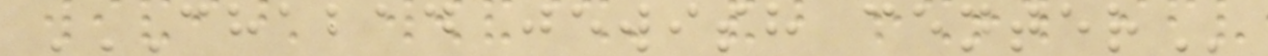CHABAD JEWISH CENTER
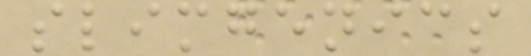slimgenics
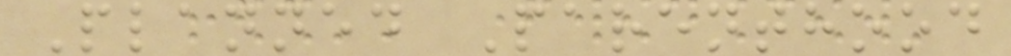Planned Parenthood
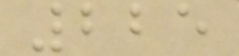225
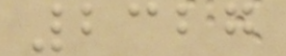2327
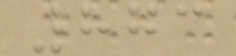873
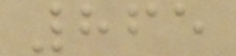865
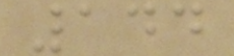144
